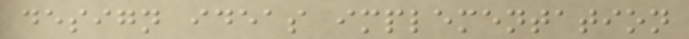design ideas implementation
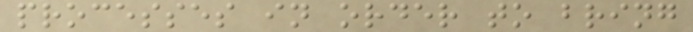processes in order to bring
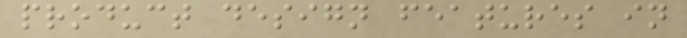product design features in
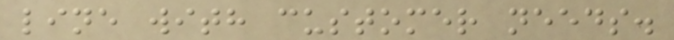line with customer needs.
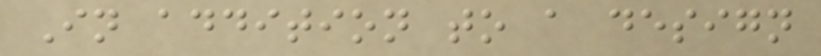In addition to a design
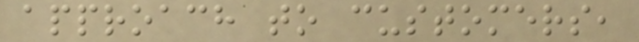approach to customers,
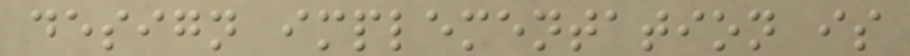design implementation is
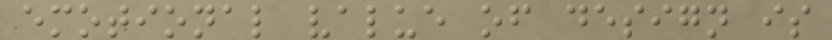emotional value of design is
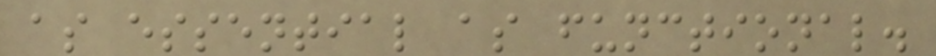as essential as functional.
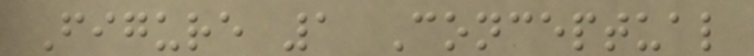Figure 1 Conceptual
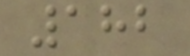182
